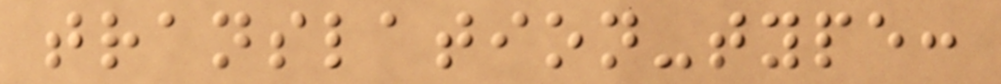translation-type:
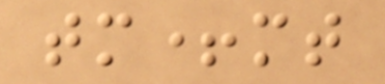tm+mt
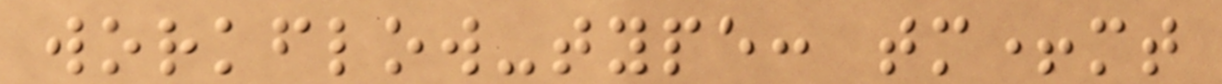workflow-type: tm+mt
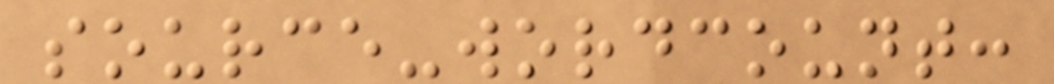source-wordcount:
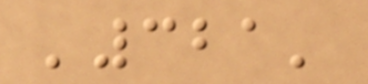'321'
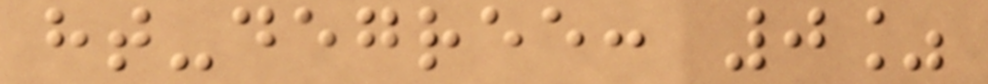ht-degree: 0%
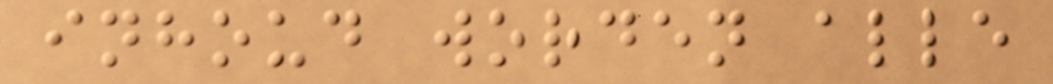inhoud worden alle
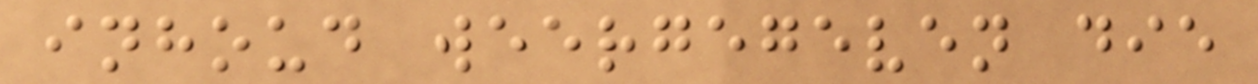inhoud weergegeven die
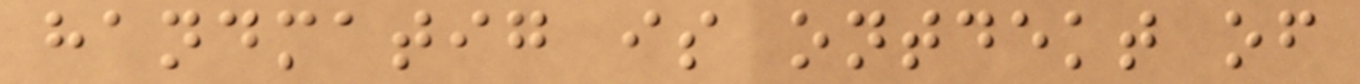handmatig is ontdekt of
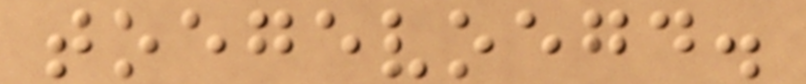toegevoegd.
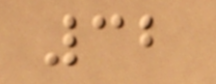32
